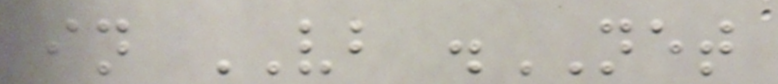in VB .NET
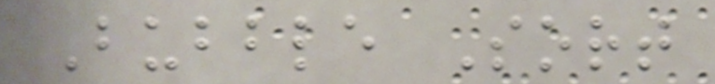Bubble Sort
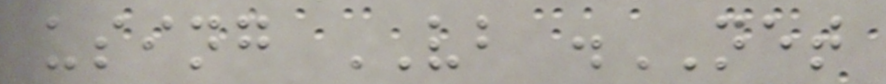using VB .NET
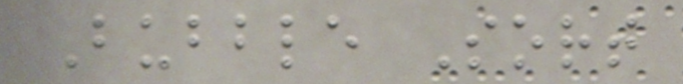Bubble Sort
